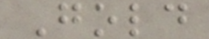Gold
